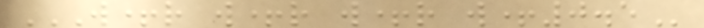W+R W+R W+R W+0.5
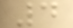4
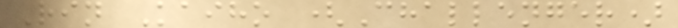Rin Kaiho (Challenger)
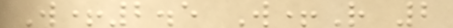W+2.5 W+R 2
